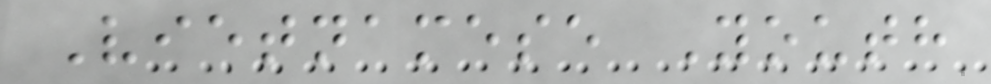Vietnamese Youth
